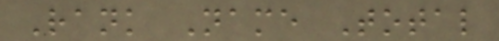Rank Name Total
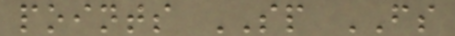points SP FS
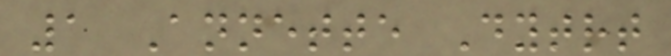1 Annette Dytrt
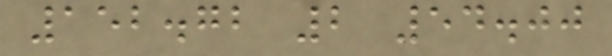152.72 2 54.00
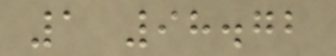1 98.72
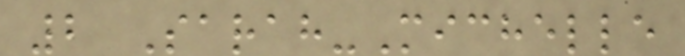2 Sarah-Michelle
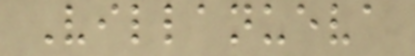Villanueva
